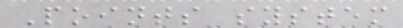Points system
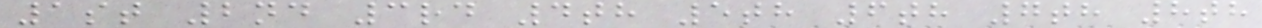1st 2nd 3rd 4th 5th 6th 7th 8th
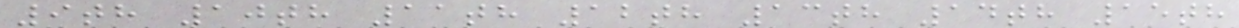9th 10th 11th 12th 13th 14th 15th
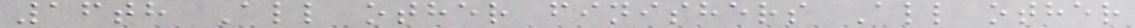16th All other finishers All other
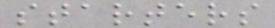starters
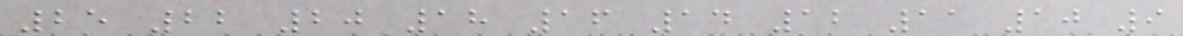25 22 20 18 16 14 12 11 10 9
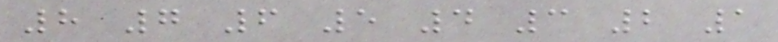8 7 6 5 4 3 2 1
